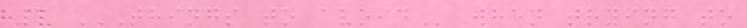3 THINGS TO AVOID when trying to
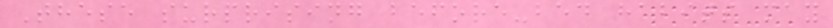These surprising before-bed habits may
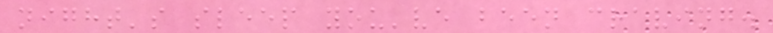night's sleep you've been craving.
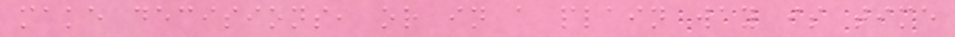make decisions, or in a plain way is time
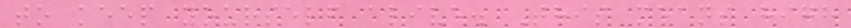to keep yourself alive. This means high
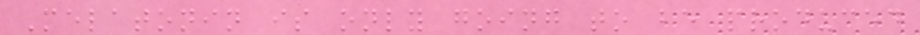Melatonin is only going to be produced
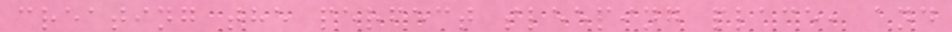creating the perfect sleeping place, and
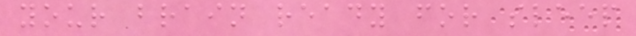your brain ready for sleep
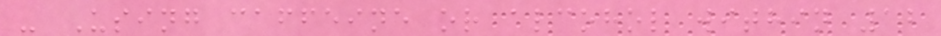- Using caffeine or alcohol within 12
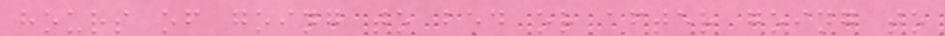hours of going to bed or after going to
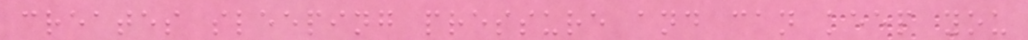creates sleeping pressure and can keep you
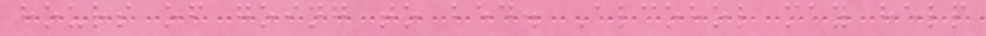hours of going to bed. Alcohol may help
